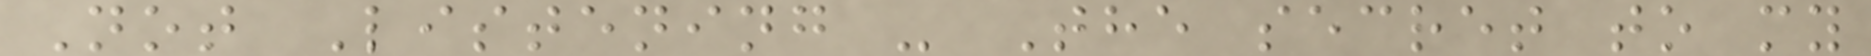Not Listening - The secret to my
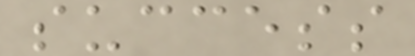success
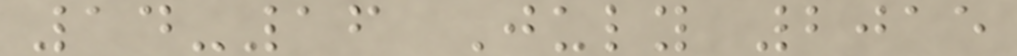14-16 July 2015
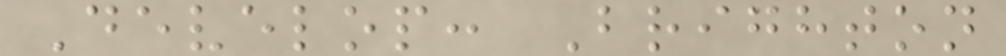Develop: Brighton
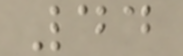44
